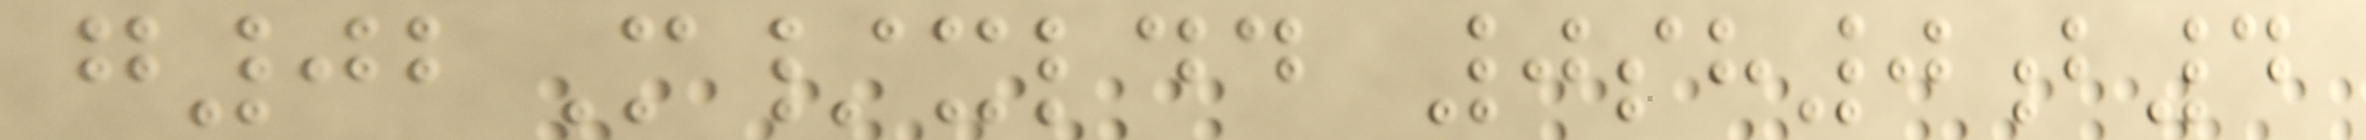g02M/xldd 0sh0b4
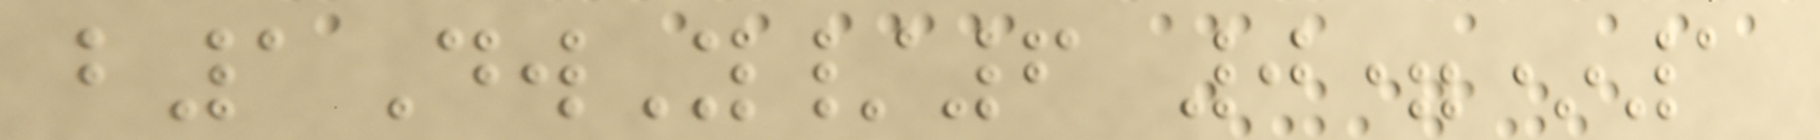b1DwY/6 0=*1
